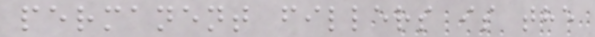permanent fillers is the
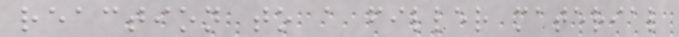reaction to a filler material
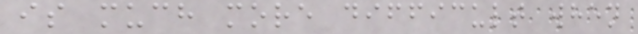is much more difficult when
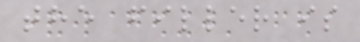the filler is
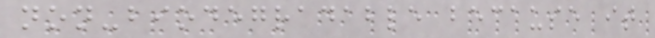non-biodegradable because it
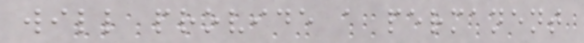will provide a permanent
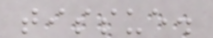tissue.
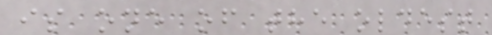is one of the oldest
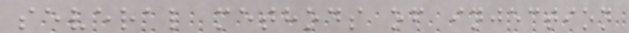several methods of injection
